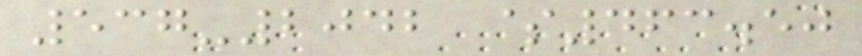537-2042 $463.50
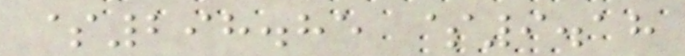$298.85 $9.18
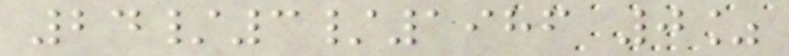24/3/1986 0%
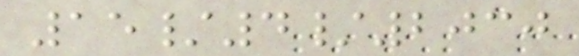15/4/2030
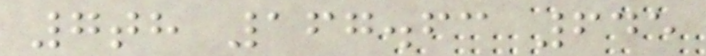7th 167.63 645
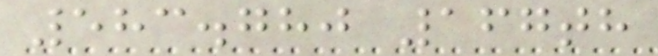583.780 167th
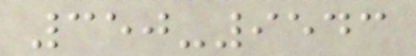350-9543
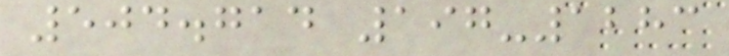504.714 197-1283
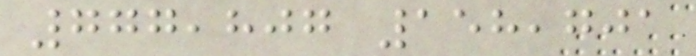777,807 158,701
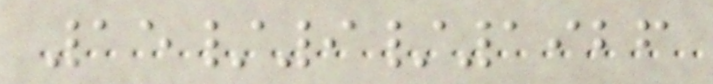15/9/1926
